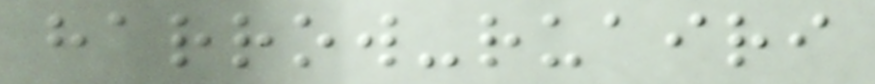harrow-ruairi
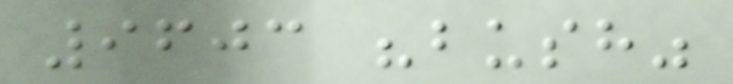9603 "bush"
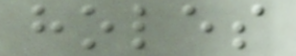holes
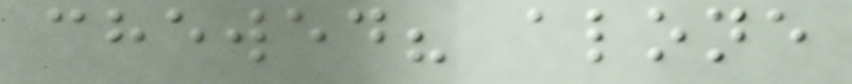chewed? alone
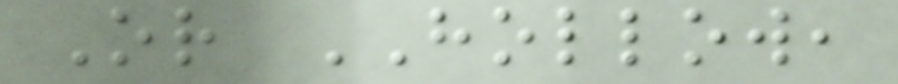Or HOLLOW,
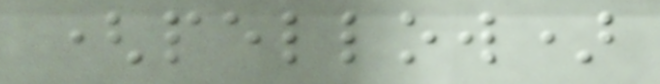(pellow)
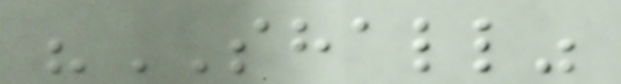"SHALL"
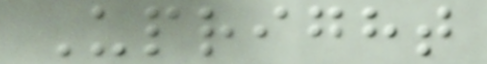Upright
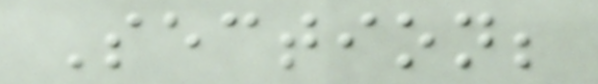Section;
